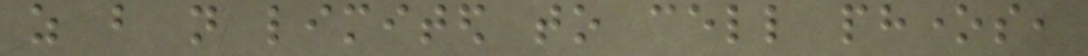as but not limited to cell phones,
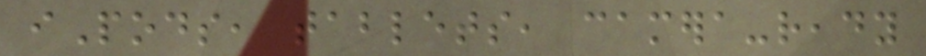iPods, tablets, camera-ready
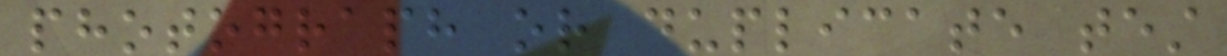photograph or duplicate test
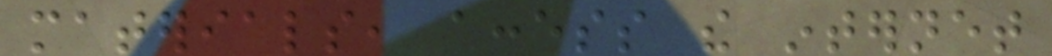materials, access the internet
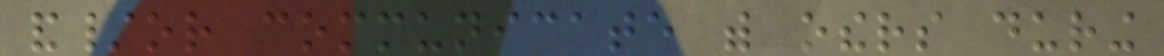and/or communicate with others during
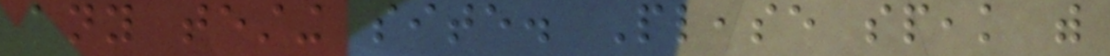any testing site. Please speak with
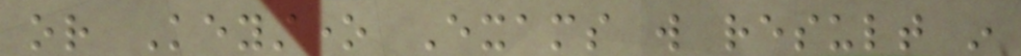or Keystone Exams will result in
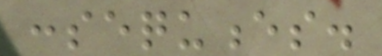consequences.
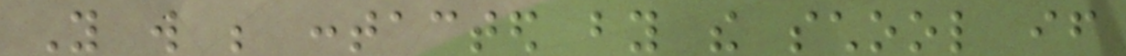You will be contacted by the school if
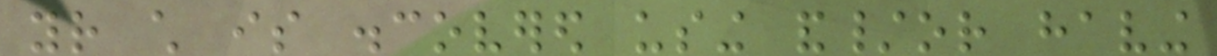your child is discovered using and/or having
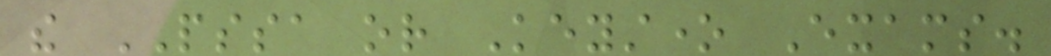the PSSA or Keystone Exams.
